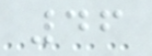46
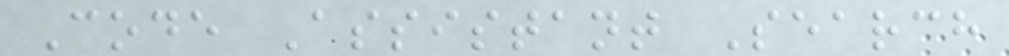Code Assistant Search
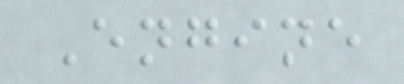Engine
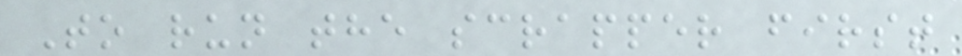To run the scrapper first
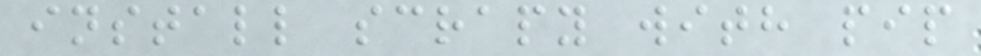install scrapy with pip
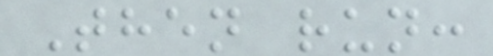Then run:
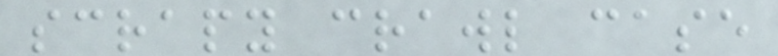scrapy crawl case
